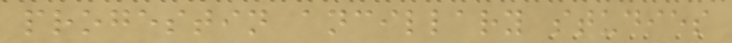progestin ancillary studies
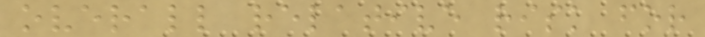overall relative risk for
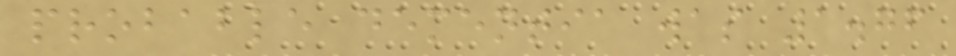probable dementia was 1.76
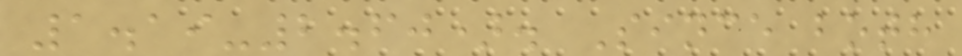1.19-2.60). Since both
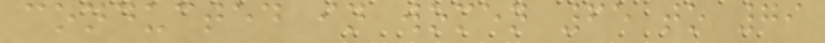conducted in women 65 to 79
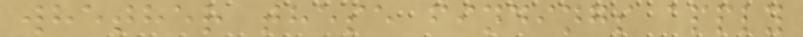whether these findings apply
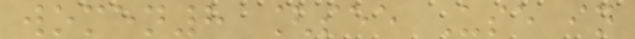women8 [see Use in
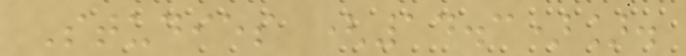Studies (14.3)].
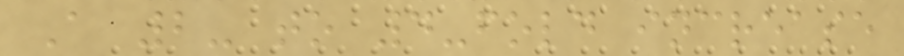A 2- to 4-fold increase
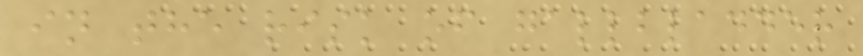in the risk of gallbladder
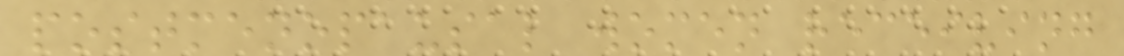postmenopausal women receiving
